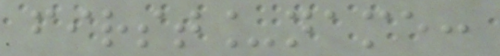first_name:
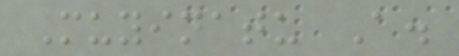Muyinatu A.
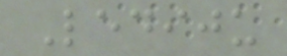Lediju
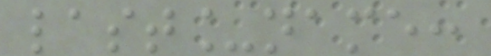last_name:
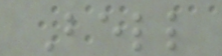Bell
